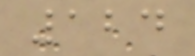124
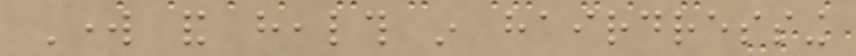Work and health in hairdressing
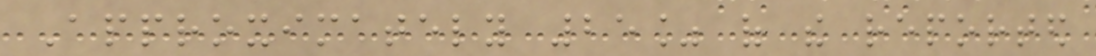Approximately 25% of the reported
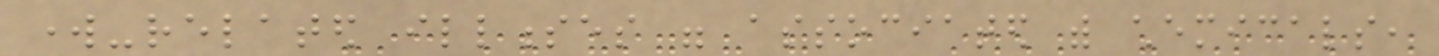work-related illnesses were associated with chemicals,
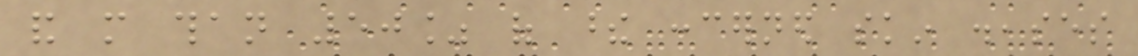and more than 50% of these concerned skin diseases
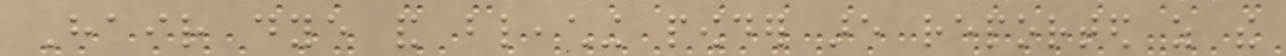Hair dye and bleaching powder are reported as the
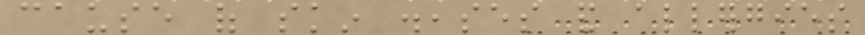cause of skin diseases and allergies
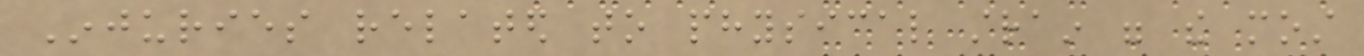Injuries related to physical strain were the most
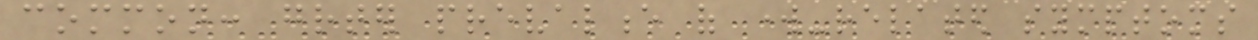common: greater prevalence of work-related symptoms
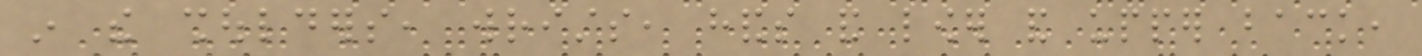in the shoulders, wrists, hands and lower and upper back,
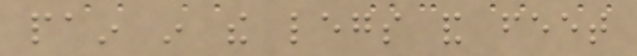pain in the legs and feet
